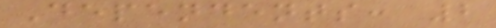Dependents: 2
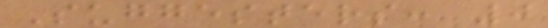Suggesters: 0
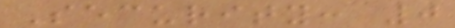Security: 0
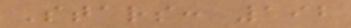Stars: 192
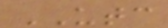UTC
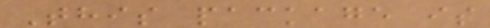This package is
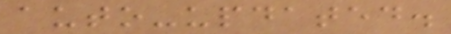auto-updated.
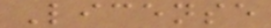License
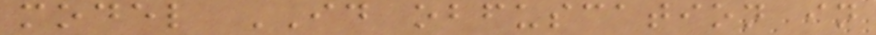model ID obfuscation in
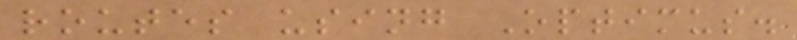routes using Optimus.
